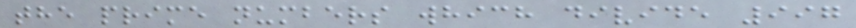the prime numbers which divide 997
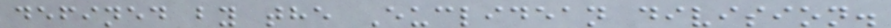defined by the Euclidean division.
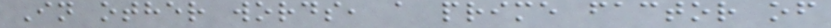In other words, a prime factor of
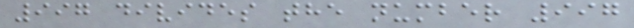997 divides the number 997
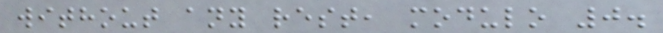without any rest, modulo 0.
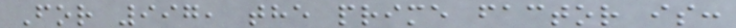For 997, the prime factor is:
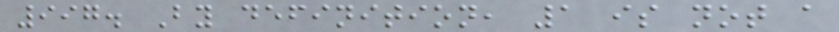997. By definition, 1 is not a
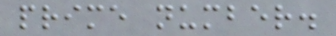prime number.
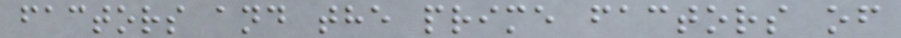factors and the prime factors of
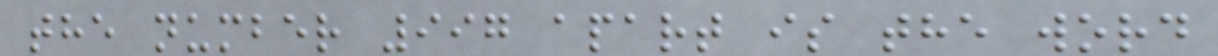the number 997 apart is the word
